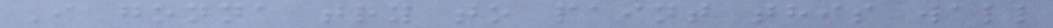I gonna try to paint this wall
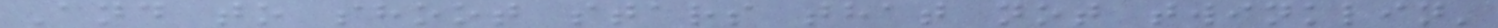And to shoot stars that not twinklin'
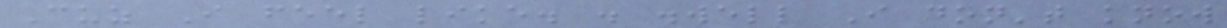Cuz I feel like. . .well I don't know
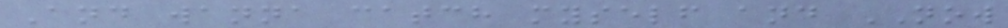And wanna catch myself and NOW
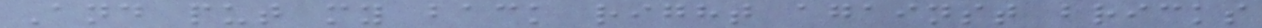And put my back right against bricks
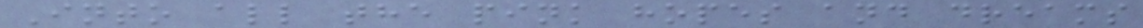Into all the pink hopes and dreams
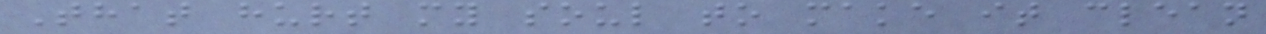That hurt my soul to make it clean
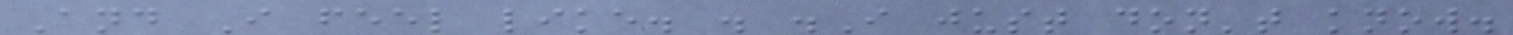And I feel like. . .I just don't know.
